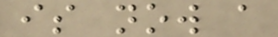is now a
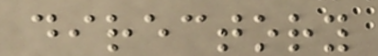directory
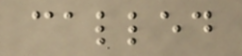called
